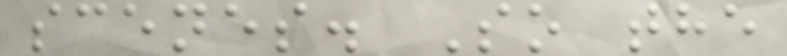scenes. So the
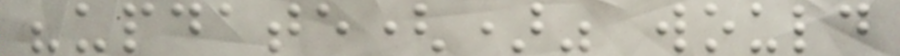"update()" would
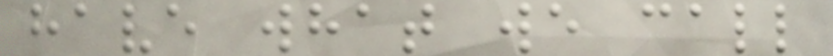have what we call
